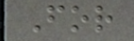For
